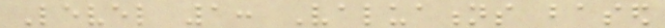Level 1: Valuations based
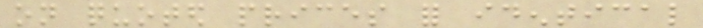on quoted prices for identical
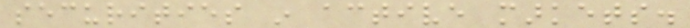securities in active markets.
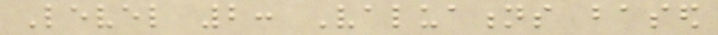Level 2: Valuations based
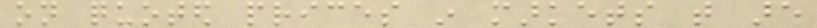on quoted prices in markets that are
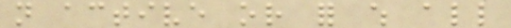not active or for which all
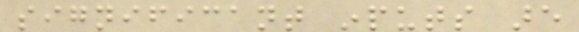significant inputs are
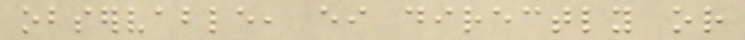observable, either directly or
